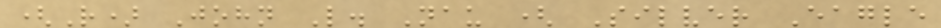(R) John L. Nau ( Silver Eagle
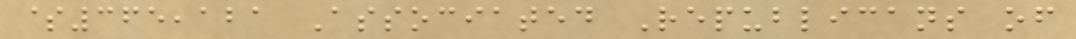$365,121 Associated Republicans of
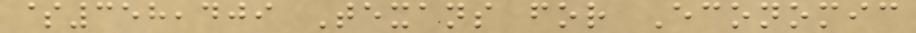$358,409 Texans for Economic
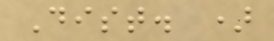Dist. )
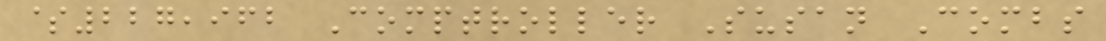$227,962 Comptroller Susan Combs
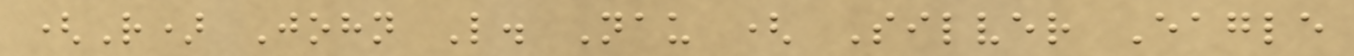(R) John L. Nau ( Silver Eagle
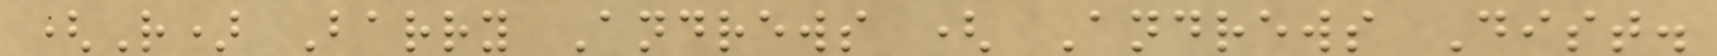(R) Barry Andrews ( Andrews Dist.
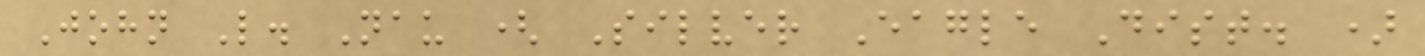John L. Nau ( Silver Eagle Dist. )
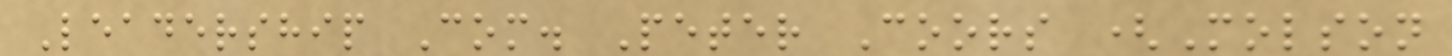Leadership Com. Peter Coors (Molson
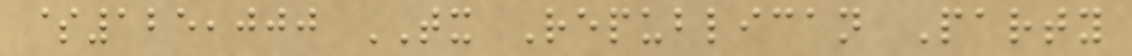$125,000 TX Republican Party
